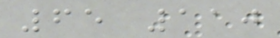65 110
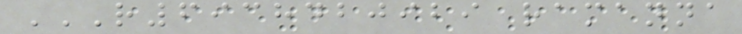R6938420929 RAMANNA
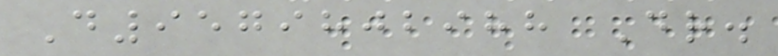D9579802988 Dr.
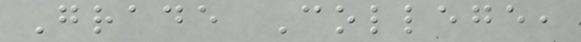Grade College,
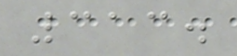313.
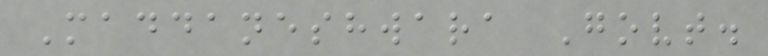Maddaneshwara Govt.
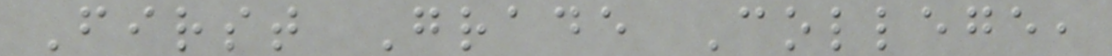First Grade College,
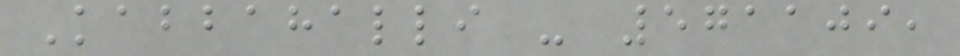Kabbahalli - 571109,
